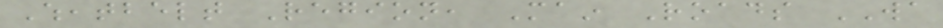Wheatbelt Region, Main Roads WA
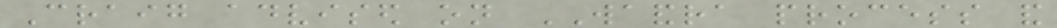Craig advised on WAANDRA process and
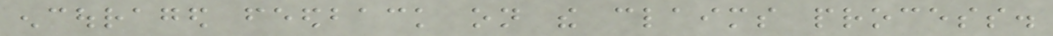encouraged feedback on the claims process.
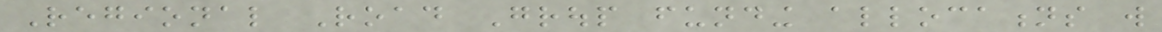Regional Road Group funding allocations will
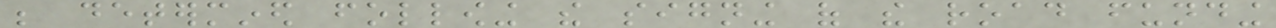be determined following the signing of the road funding
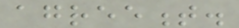agreement.
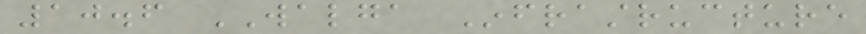10.6 WALGA Infrastructure
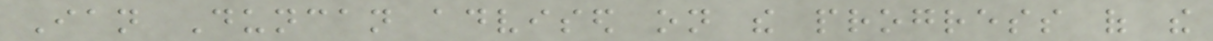Ian Duncan advised on the progress of the
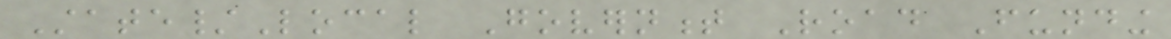State/Local Government Road Funding
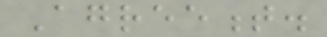Agreement.
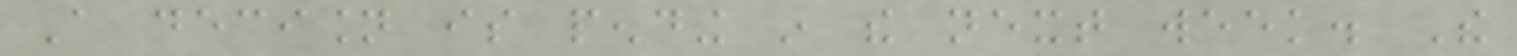A decision is pending in the next week. The
